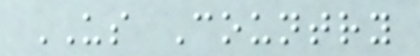US Country
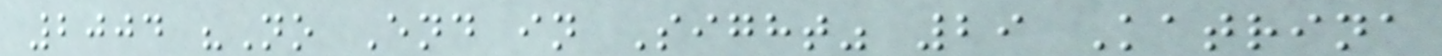2004 "No End in Sight" 29 Katrina
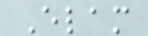Elam
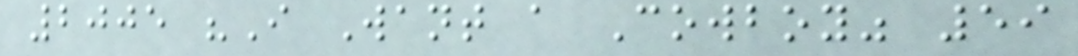2005 "I Want a Cowboy" 59
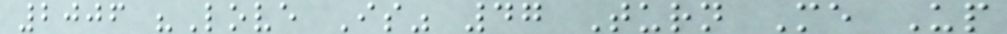2006 "Love Is" 47 Turn Me Up
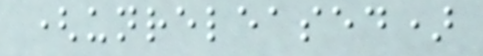(unreleased)
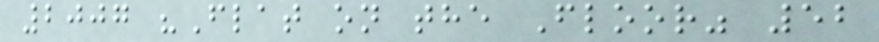2007 "Flat on the Floor" 52
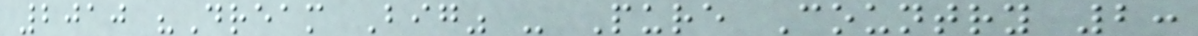2010 "Dream Big" - Pure Country 2:
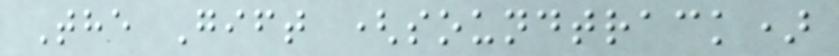The Gift (soundtrack)
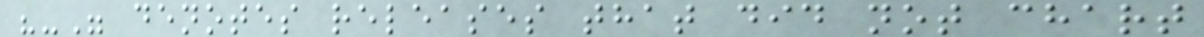"-" denotes releases that did not chart
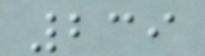239
